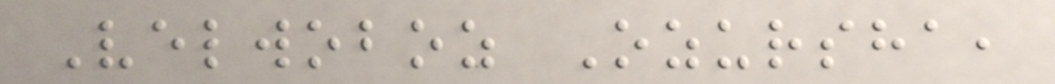Velwoboz Ozursha,
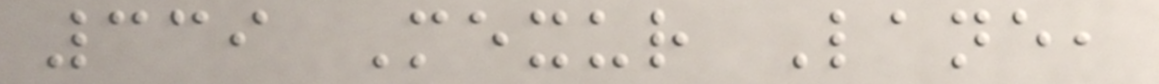339 Mexur Lane,
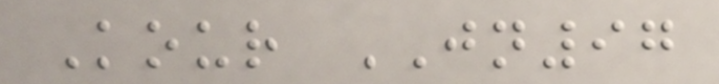Kour JN97
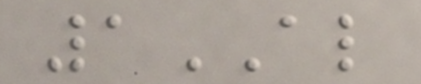1AL
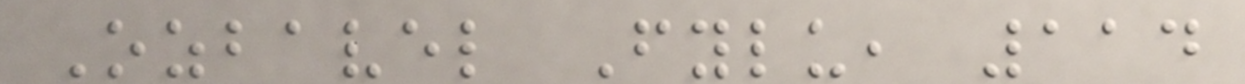Ozbavel Fylu, 114
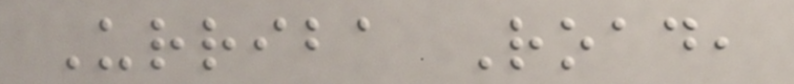Urriba Road,
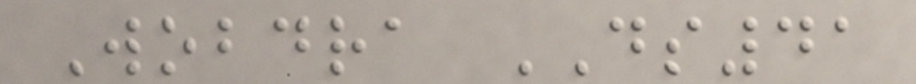Wobdra DS41
